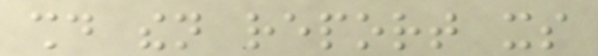should then report its
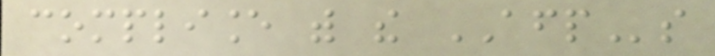compliance with the AFPs
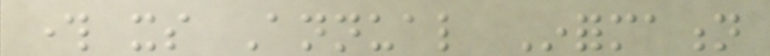through its Annual Information
